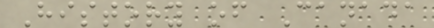History of Canada
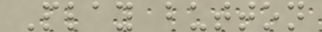Play button
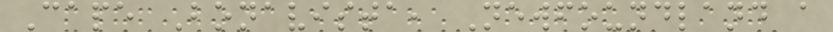Cape Bonavista, Newfoundland a
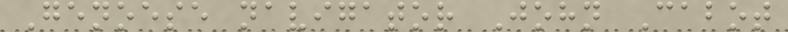Genoese navigator John Cabot
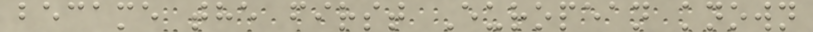became the first European known
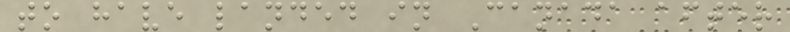to have landed in Canada after
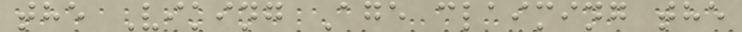the Viking Age claiming the
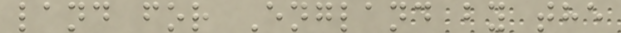land for England by the
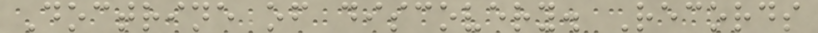Doctrine of discovery. Records
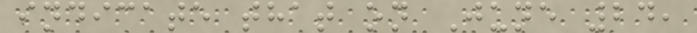indicate that on June 24,
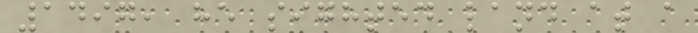1497, he sighted land at a
